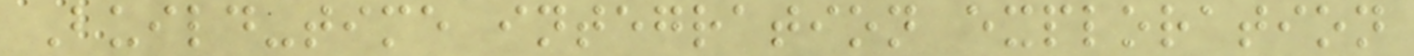Build-time integration exploration
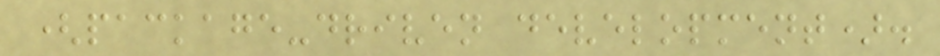(package-driven development).
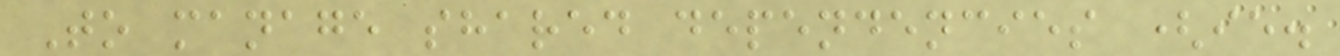To manage shared dependencies (ie.
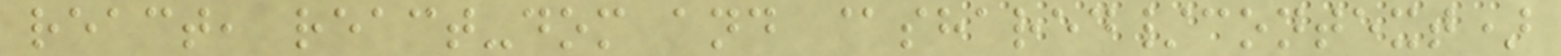react, react-dom and @shared/context)
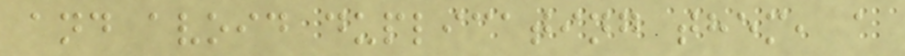and avoid duplicating them, a
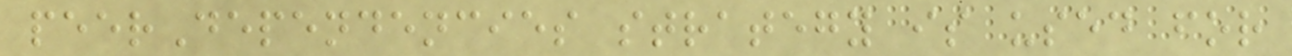peerDependencies strategy is used for
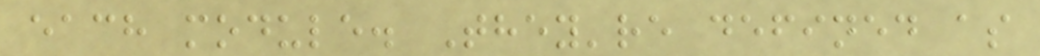each module. They're defined as
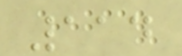114
